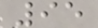95
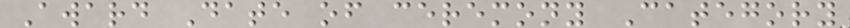Award Date of ceremony Category
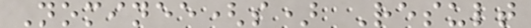Nominee(s) Result
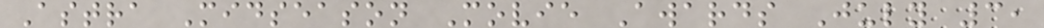Astra Midseason Movie Awards July 3,
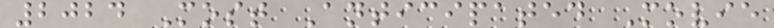2024 Most Anticipated Movie
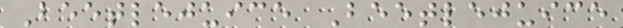Beetlejuice Beetlejuice
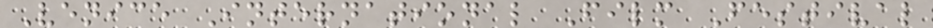Venice International Film Festival
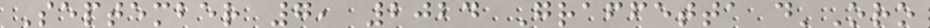September 7, 2024 Graffetta d'Oro
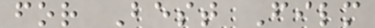for Best Film
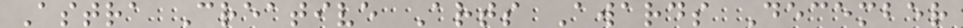Astra Creative Arts Awards December
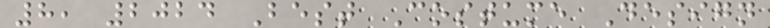8, 2024 Best Costume Design
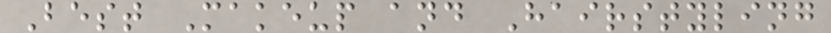Best Makeup and Hairstyling
